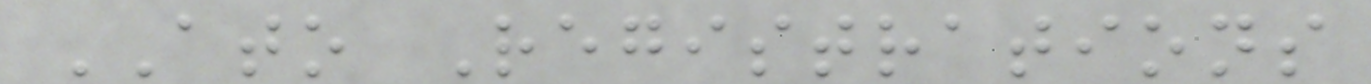ATO Registrations
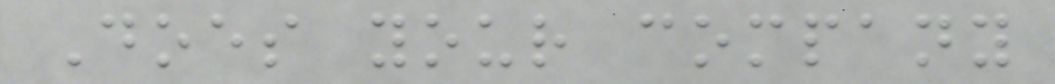Does your company
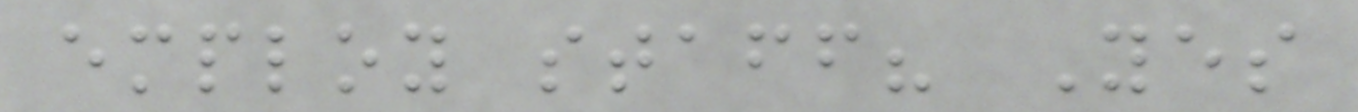employ staff? Yes
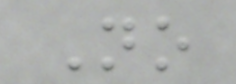No
